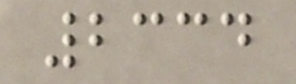2334
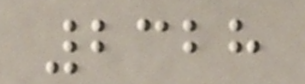2328
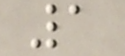1
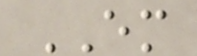EM
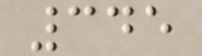345
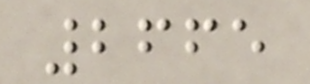2665
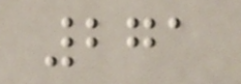271
